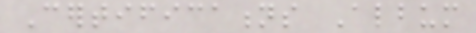Certifications Album
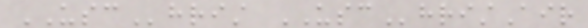USChrist USChristAir
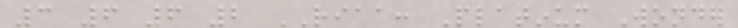3 6 6 2 RIAA: Platinum Wonder
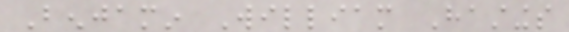Benjamin William Hastings
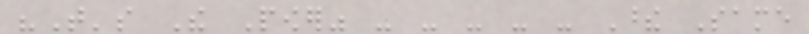"That's The Power" - - - - - These Same
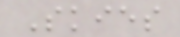Skies
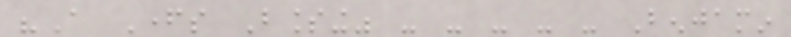"A Fathers Blessing" - - - - - Benjamin
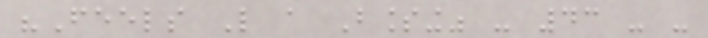"Feels Like a Blessing" - 43 - -
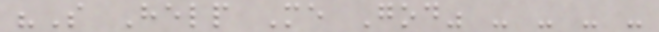"So Help Me God" - - - -
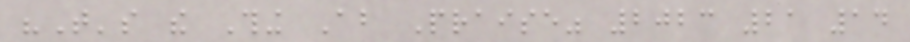"That's the Thing About Praise" 2023 21 14
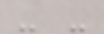- -
